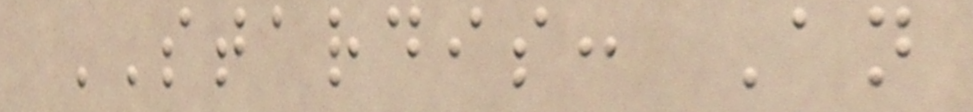STARDIS: An
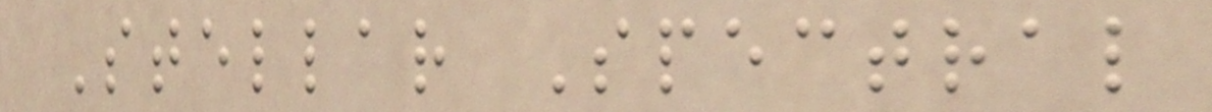Stellar Spectral
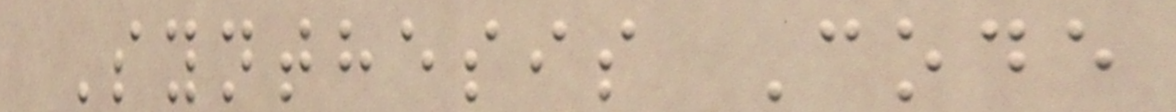Synthesis Code
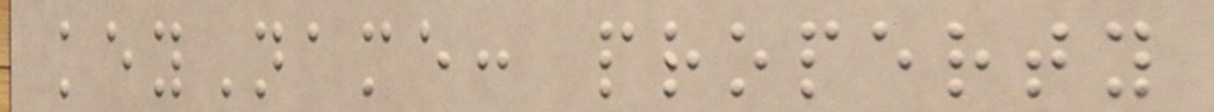keyName: property
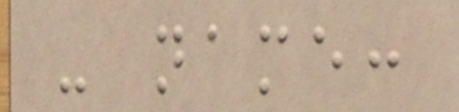- name:
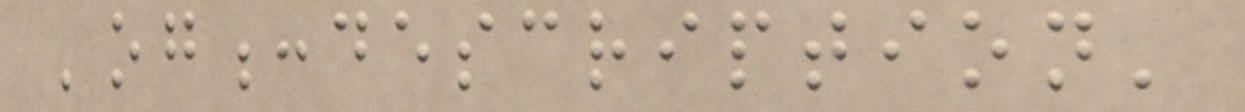'og:description'
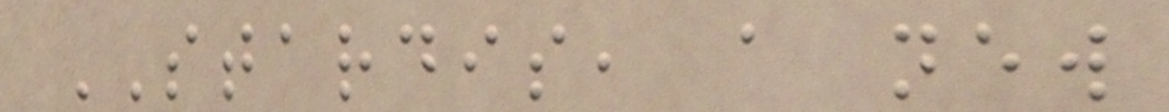STARDIS, a new
